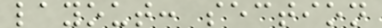layout: section
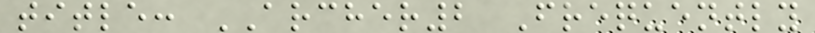title: ARCHER2 Frequently
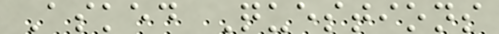Asked Questions
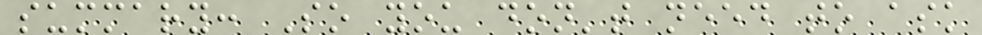summary: So you don't need to ask
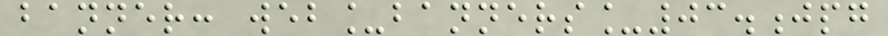banner: web_banners_03.jpg
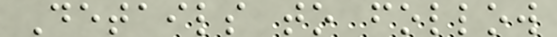Details to follow
